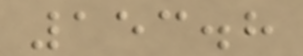153.8
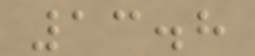13.8
